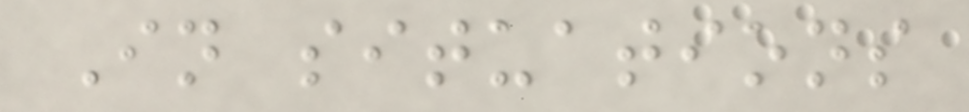In situations
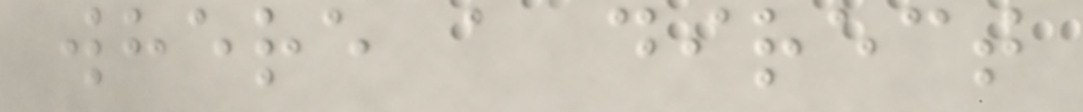where a direct
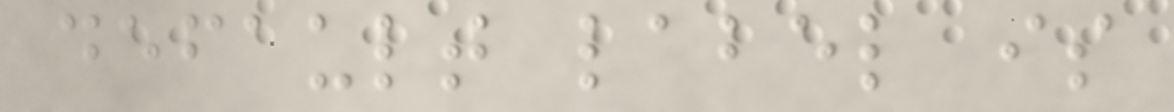default label is
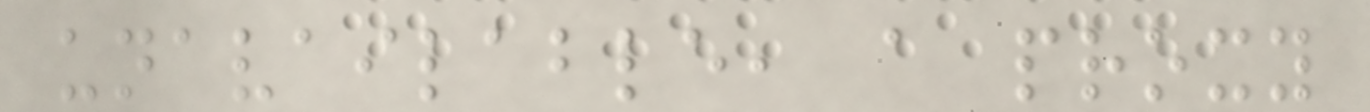unavailable, a proxy
